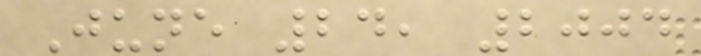June 24, 2004
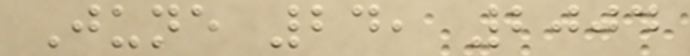June 24, 2004
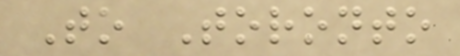To Toronto
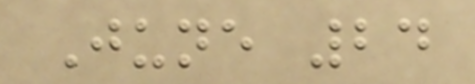June 24
